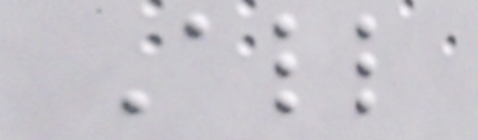All
